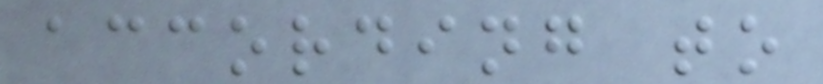according to
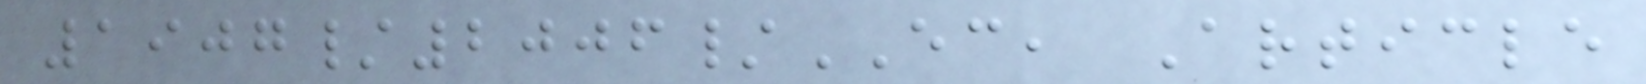1907/2006/EC, Article
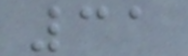31
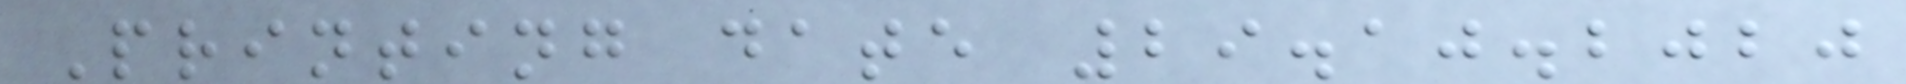Printing date 29.10.2020
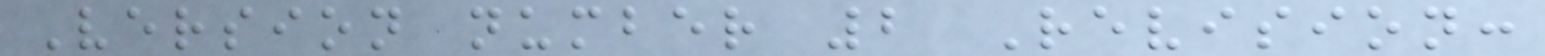Version number 2 Revision:
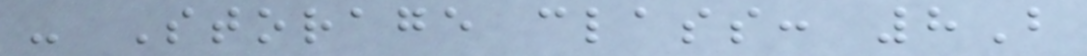- Storage class: 8B
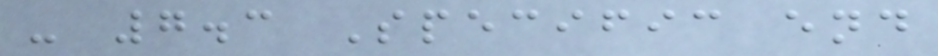- 7.3 Specific end
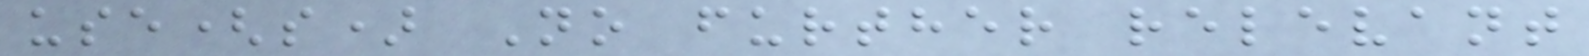use(s) No further relevant
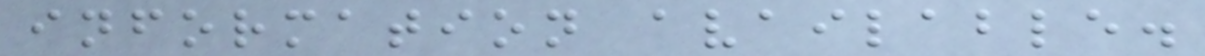information available.
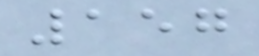157
